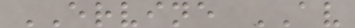ERVINE AV
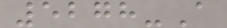5278-A
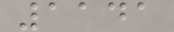1141
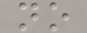no
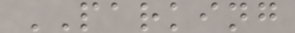PARKING
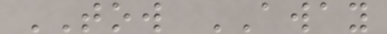TOW AWAY
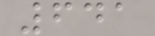641
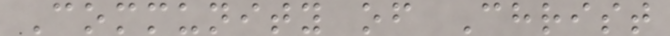Community of Christ
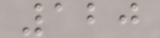120
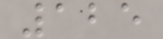125
